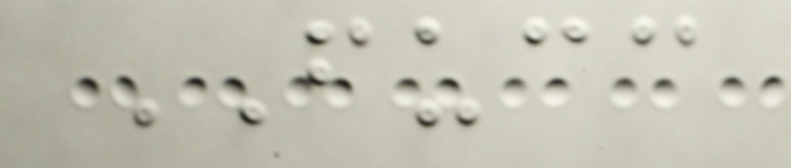FUCC
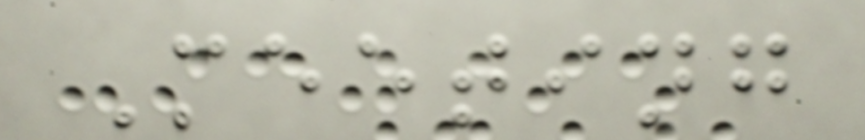Meeting
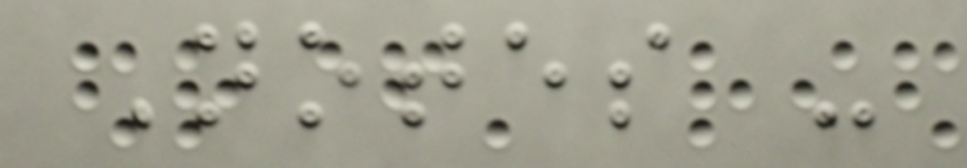Notes -
